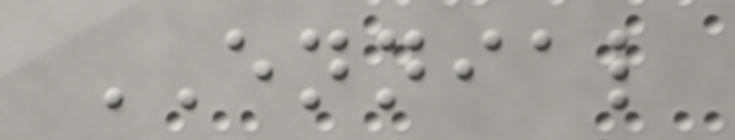ENNIAL
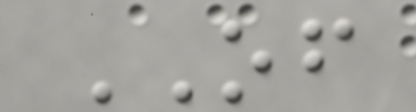OF
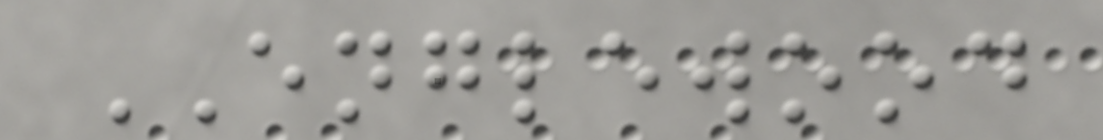ENGLEWOOD
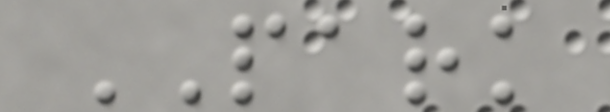PARK
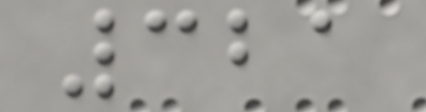321
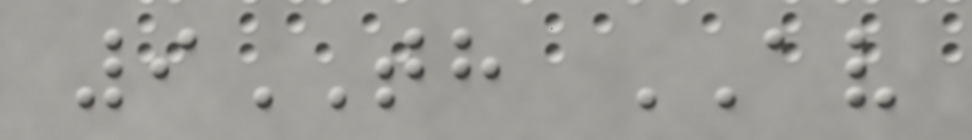9TH AV
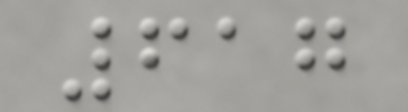617
